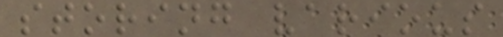storing various
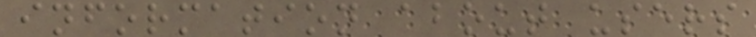information about users
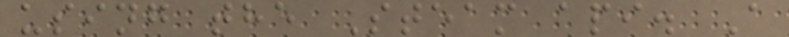using the Steam api. A
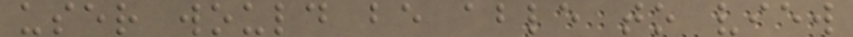user would be able to view
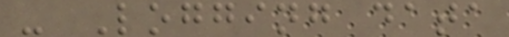- Logging data
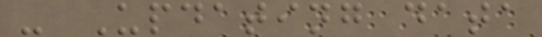- Updating data
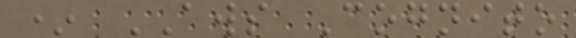* AWS Cognito
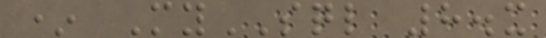* MySQL 8.x
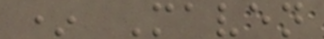* Maven
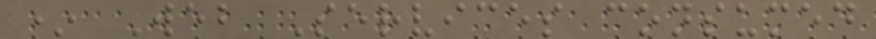* Web Services consumed
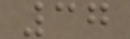37
